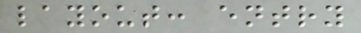layout: entry
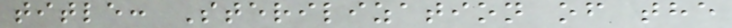title: Sterilization of the
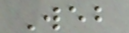Web
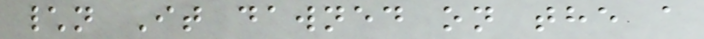\n It dawned on the a
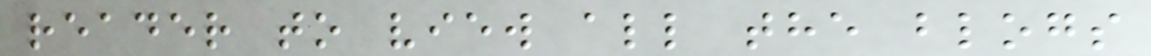reader to view all the blogs
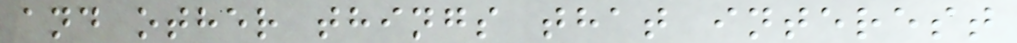and other things that interest
